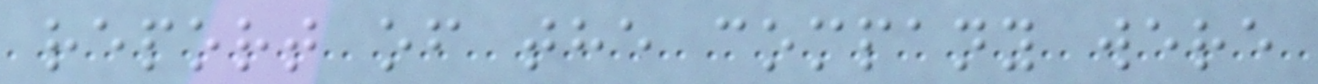report of the company were
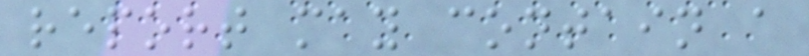report may contain a
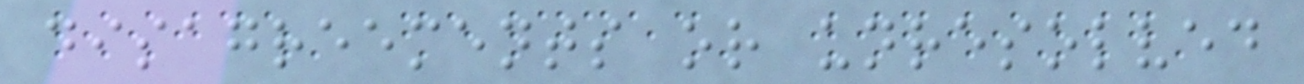disagreements or unresolved
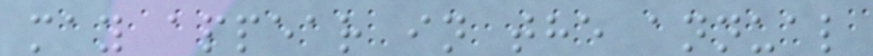may appear in the annual
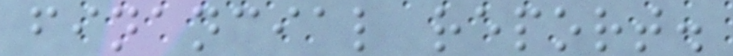financial report.
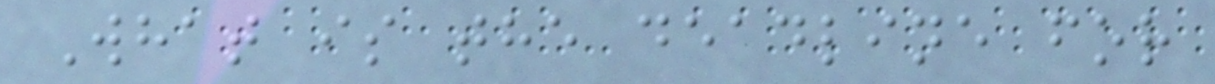What is the deadline for
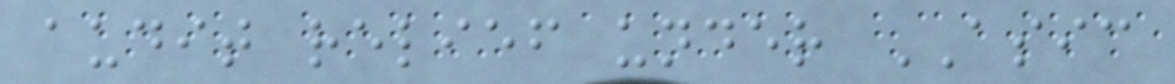audit relief under ASIC
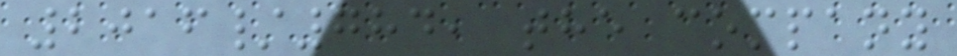2016/784, the company
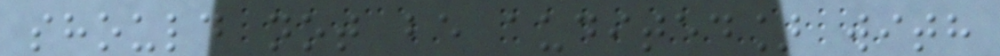should not be audited] with
